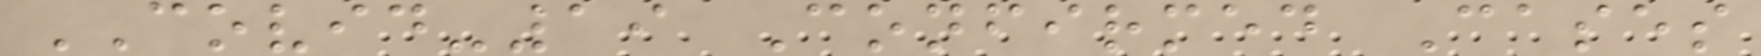COVID-19 Confirmed Cases
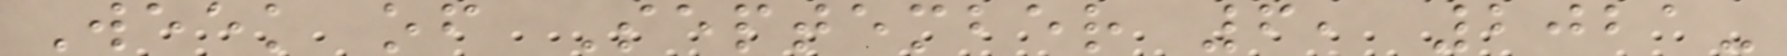Week of September 6, 2021-
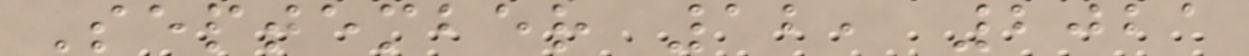September 12, 2021
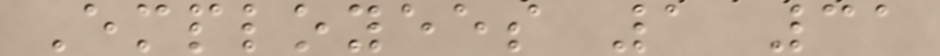Employees 1 31
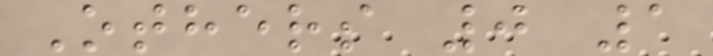Others 0 1
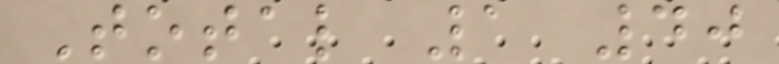Total 1 40
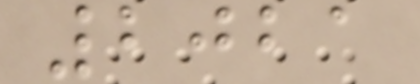2021
